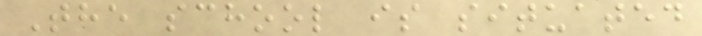The school is situated
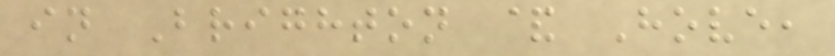in Brighton & Hove,
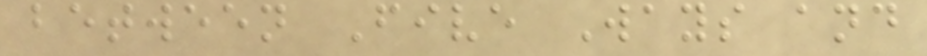between Five Ways and
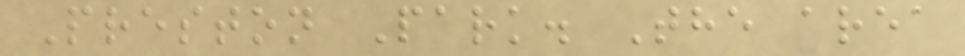Preston Park. The area
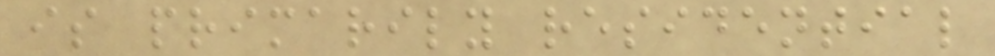is primarily residential
